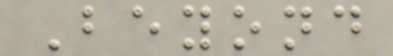Beyond
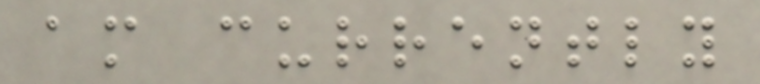am currently
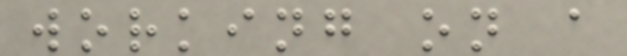working on a
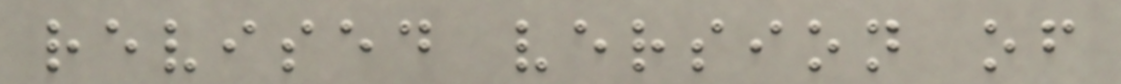revised version of
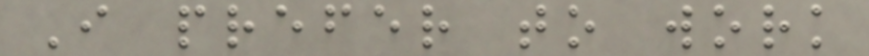I prefer to work
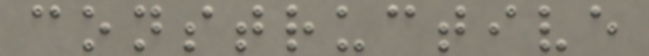constructive
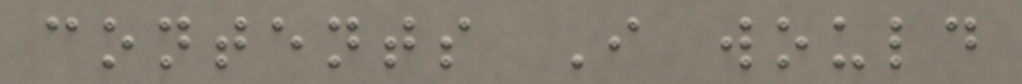contents I would
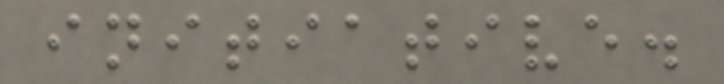initiative.
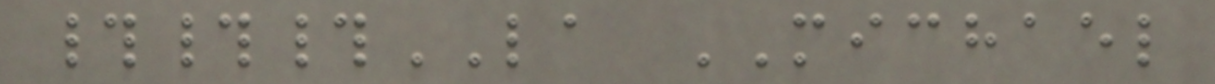###LA MICHAEL
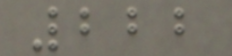222
